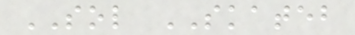SOL SKATEB
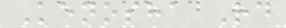Kenosha Rd
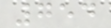754
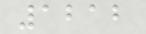1212
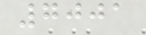7001
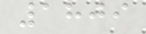1809
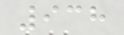938
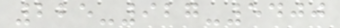225-927-5400
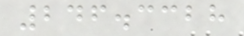246.3328
